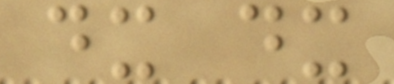dx dx
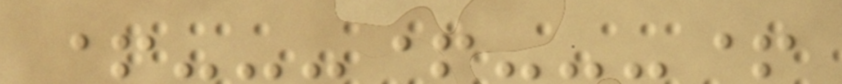+---+---+
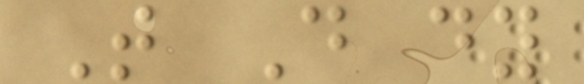T D dy
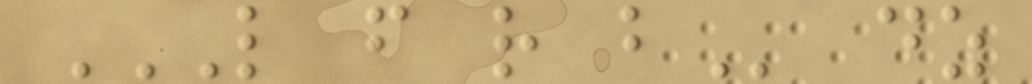L F R B dz
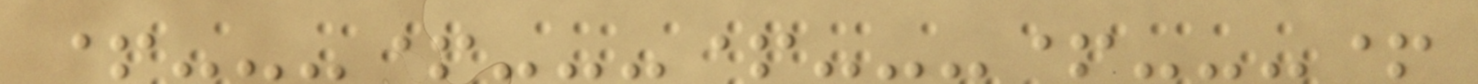+---+---+---+---+
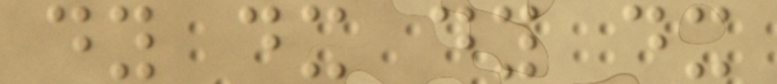dy dx dy dx
